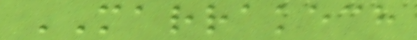MARRAKECH
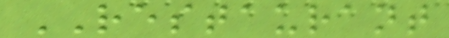RESTAURANT
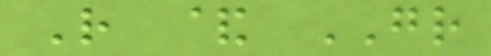R & GR
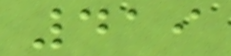419
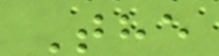The
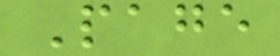Page
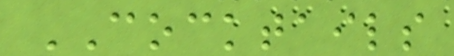COCKTAILS
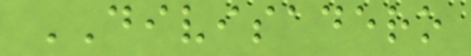DIVISADERO
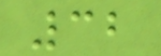32
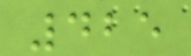425
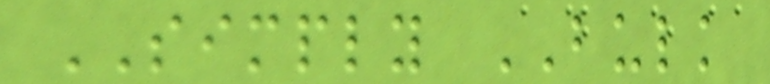SIMPLY BULK
